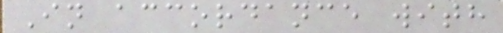In accordance with
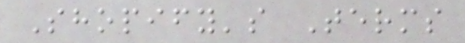Shopify's Terms
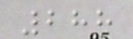288
